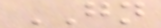GN
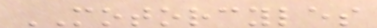MOTORCYLES
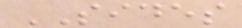SIDES
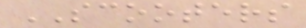SCOOTERS
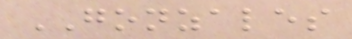GONZALES
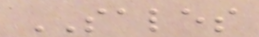SALES
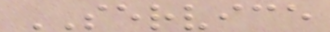SERVICE
